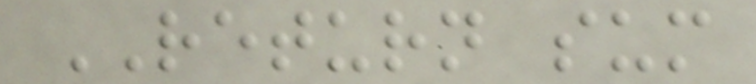RETURN sum
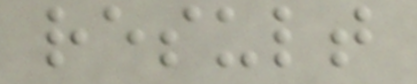result
